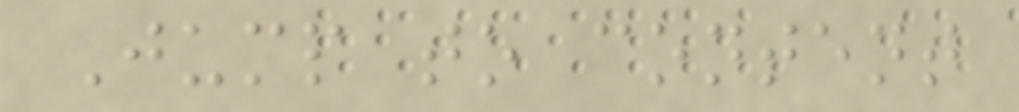Jump to content
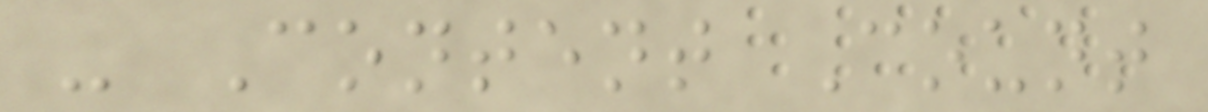- Content Count
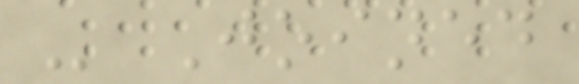- Joined
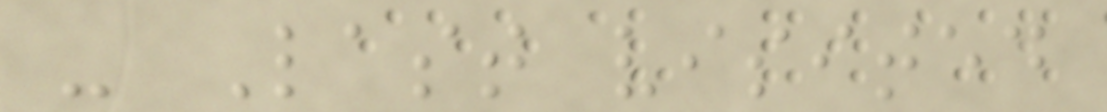- Last visited
